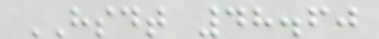HSDT 48.60
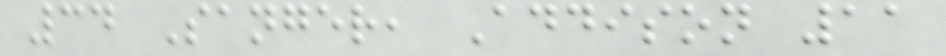34 Sanger, Addison 11
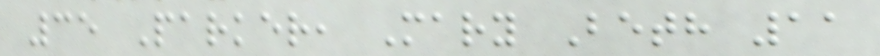35 Parker, Mary Beth 11
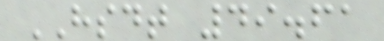HSDT 49.61
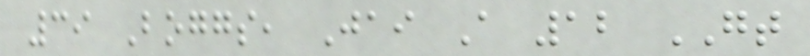39 Boggs, Jai A 12 GT
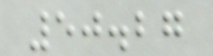50.27
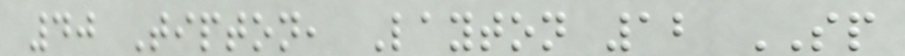40 Tipton, Layton 12 SP
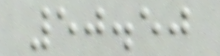50.50
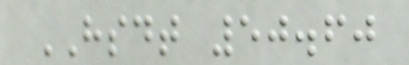HSDT 50.60
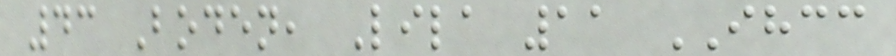43 Boden, Lila 11 IHCC
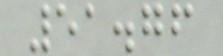51.76
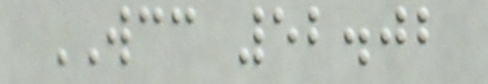WCC 52.02
